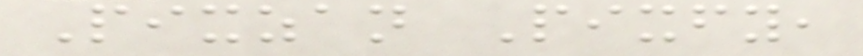Pixzan Pixfy,
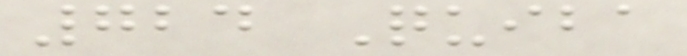724 Quiba
